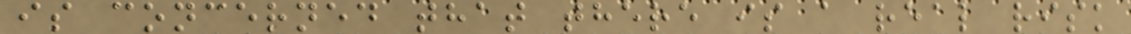is concerned that there is a real risk
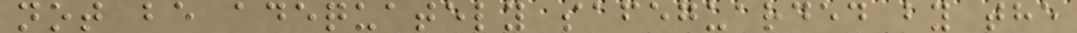not be adequately safeguarded by the
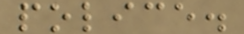police.
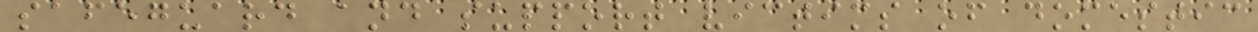safeguard and support victims of domestic
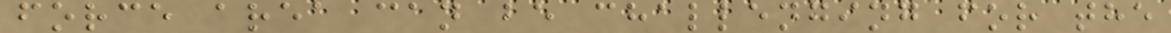force area can be challenging for the
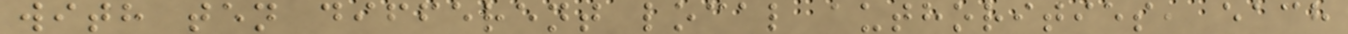with ten different local authorities, each
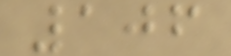106
